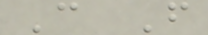C F
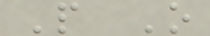P O
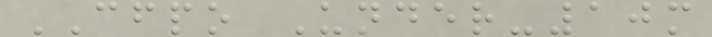CFPO Under-10m
